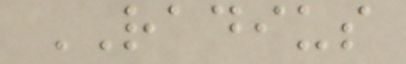RADIUS
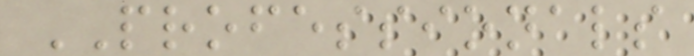PROFESSIONALS
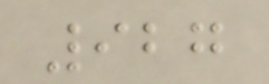927
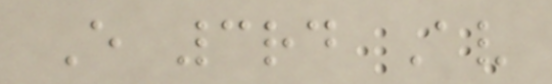E 3rd Av
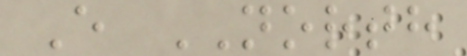E NORTH
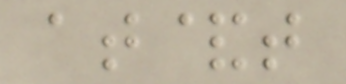at&t
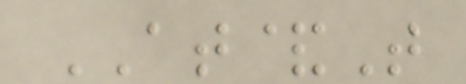AT&T
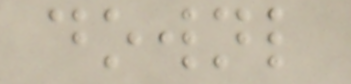downl
